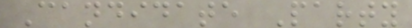Candidate Party
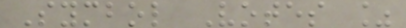Symbol Votes %
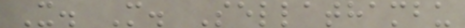X. M. Sellathambu
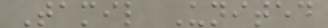Tamil United
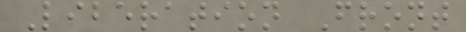Liberation Front
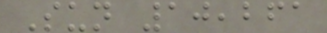Sun 10,261
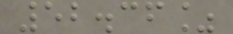52.36%
